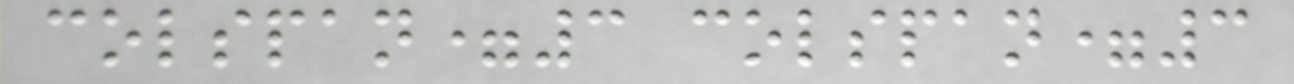colspan=3 colspan=3
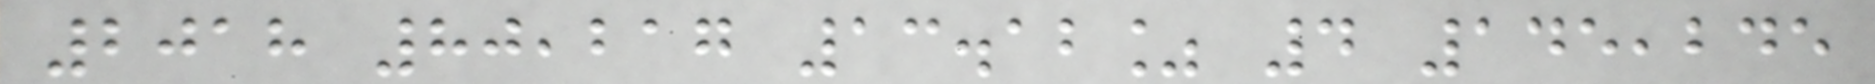2018 80,217 13.12% 4 145,245
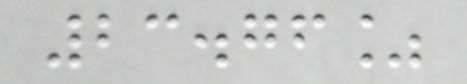23.76%
